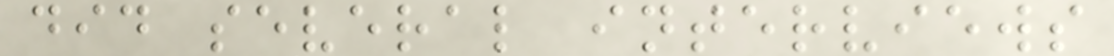did several interviews
